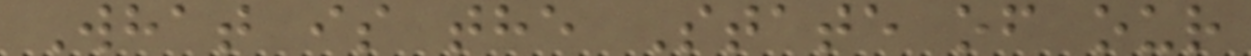What is the State of our
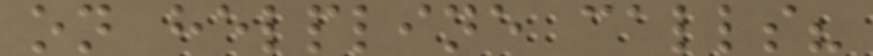on helpline calls?
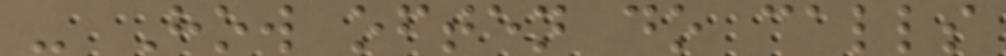- How often do calls
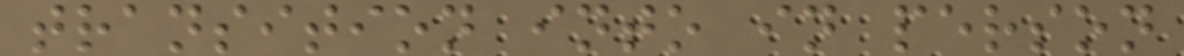transition into in person
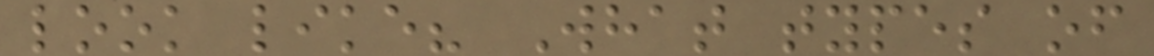look like? What types of
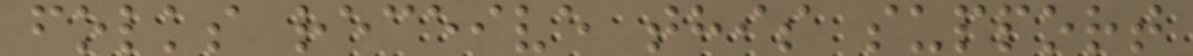folks receive this support
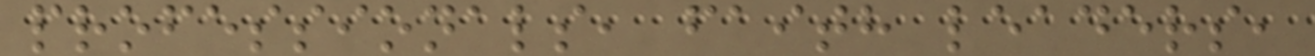professionals, faith leaders,
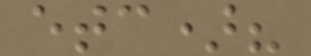etc)?
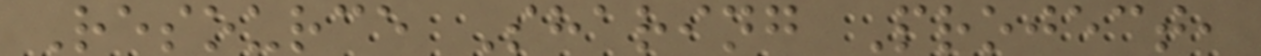Resource Sharing Project,
